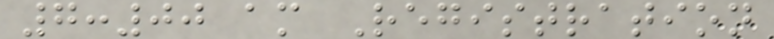7:00 am Registration
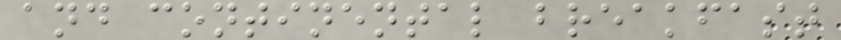and continental breakfast
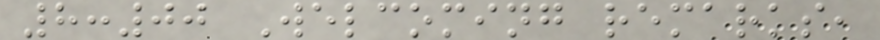8:00 Welcoming remarks,
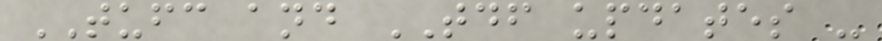TUFC and TDF updates -
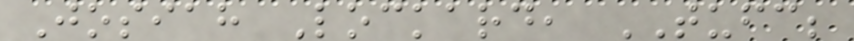Josiah Lockard, TUFC;
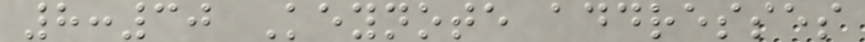8:30 Keynote addresses
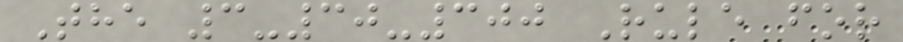The 3-30-300 Rule for
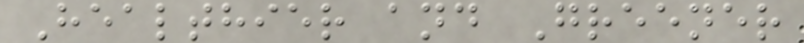Healthier and Greener
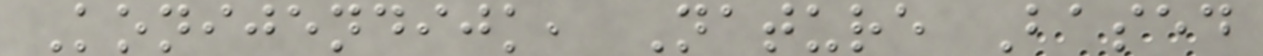Konijendijk, Nature Based
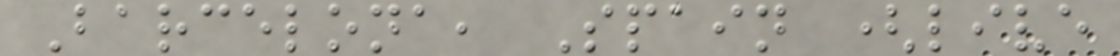Barcelona, Spain (live
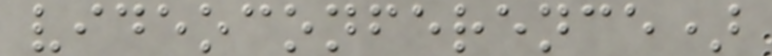videoconference)
